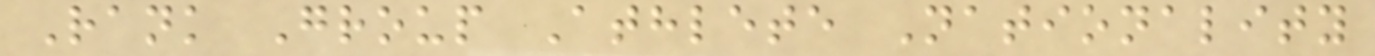Rank Group Athlete Nationality
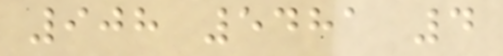908 5481 4
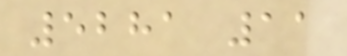5281 11
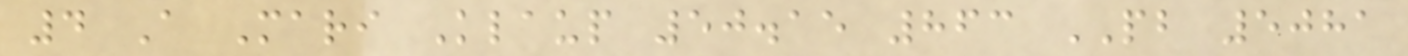4 A Mari Klaup 50.15 863 PB 5081
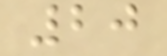20
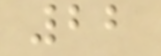22
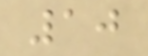10
